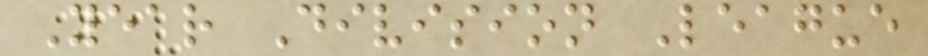Year Division League
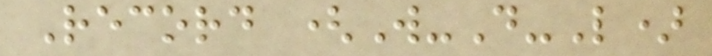Record (W-D-L)
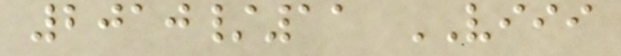2010/11 VIII
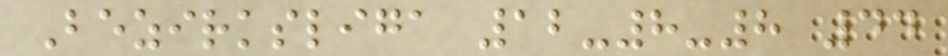Bezirksliga 12-8-8 44
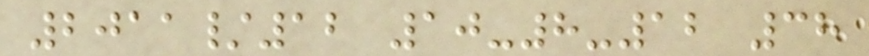2011/12 10-8-12 38
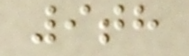9th
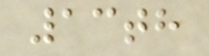13th
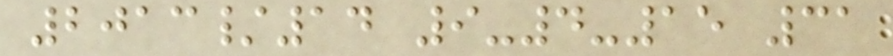2013/14 9-4-15 31
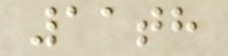11th
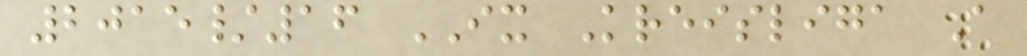2015/16 IX Kreisliga A
